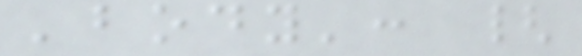'body': {
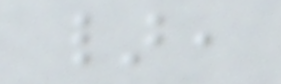},
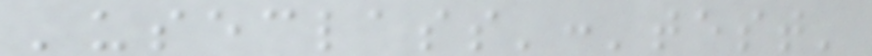'useclass':'test'
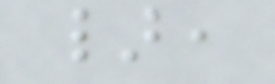},
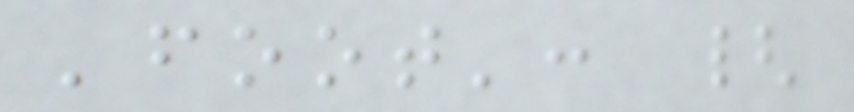'foot': {
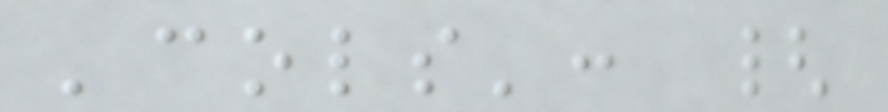'cols': {
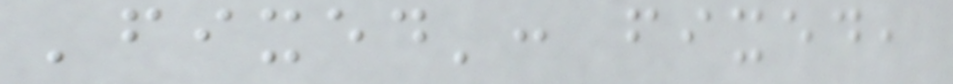'fixed': fixed,
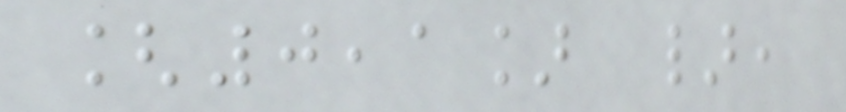[0,1] },
